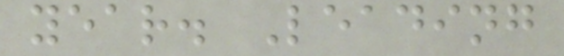year. Leading
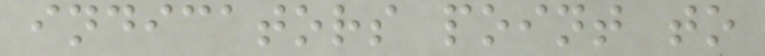indicators point to
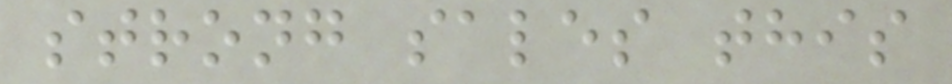strong sales this
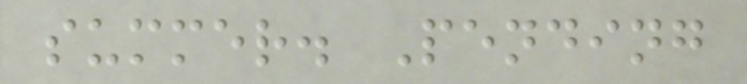summer. Pending
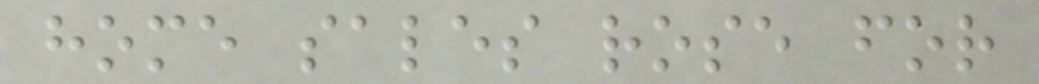home sales rose for
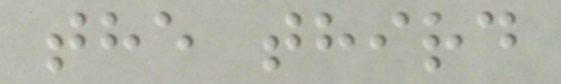the third
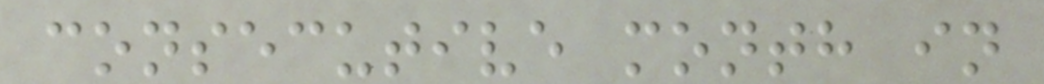consecutive month in
